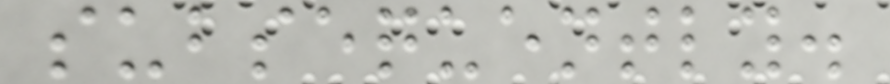subsequently.
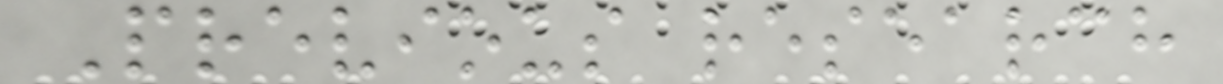Previous research
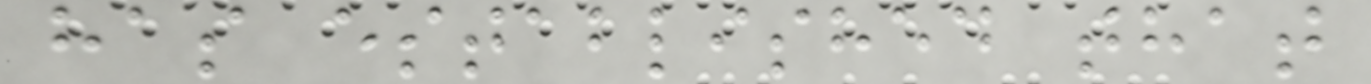has established that
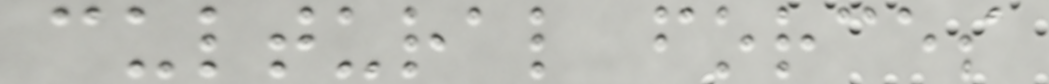cultural forces
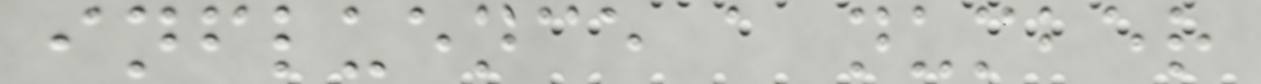influence a number
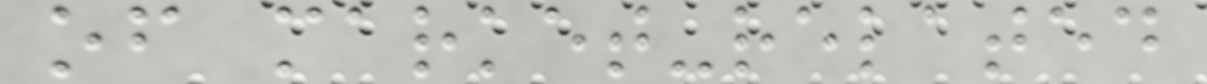of market-related
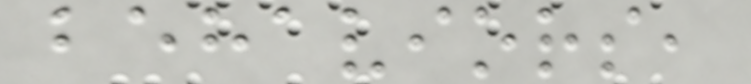behaviors,
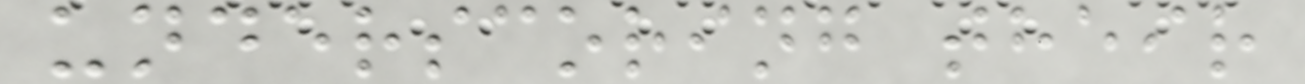underscoring their
